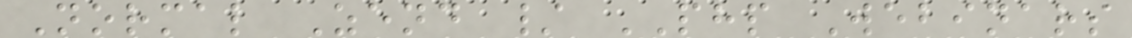Normal Zend / PHP Webinars
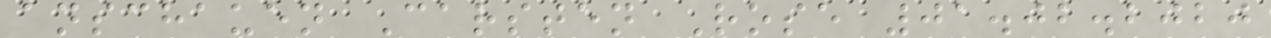anschauen Carsten Rose 01.02.2020
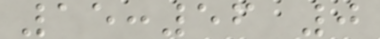15:56 0
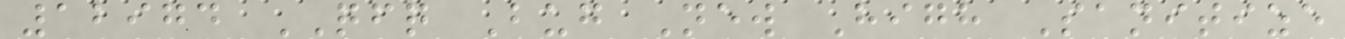12974 QFQ Bug New High Sanitize
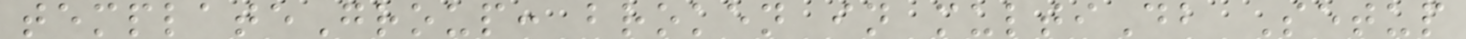templateGroup: broken in multiDb Setup
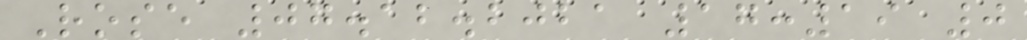Rose 07.12.2021 17:19 0
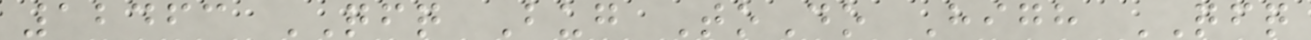12463 QFQ Bug ToDo High QFQ
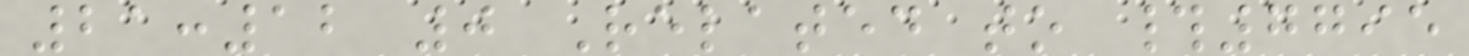21:12 0 Related to #7795
